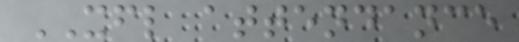XFL attendance
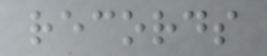records
